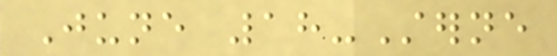June 18-Sterne
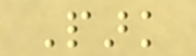Park
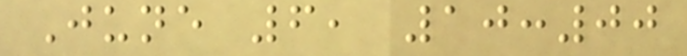June 6, 10:00
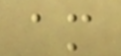am
